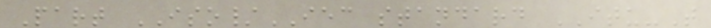Part ISO/IEC standard ITU-T
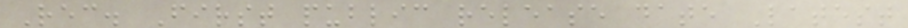Rec. First public release date Latest
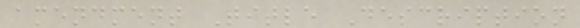amendment Title Description
